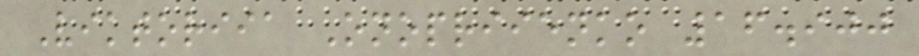Viktoriia Onopriienko 16.900
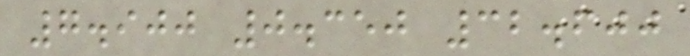7.900 0.350 32.600
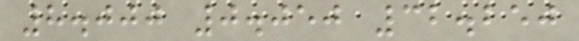8.000 0.050 32.250
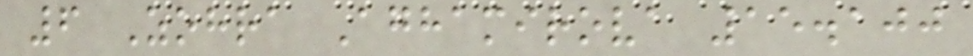6 Zohra Aghamirova 15.100
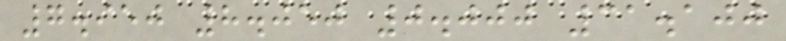7.950 8.050 0.000 31.100
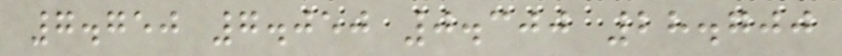7.750 7.050 0.300 28.700
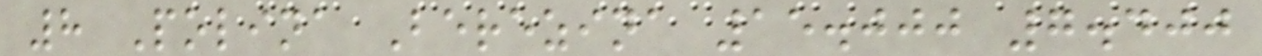8 Polina Berezina 15.000 7.400
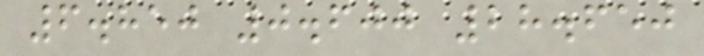6.850 0.600 28.650
